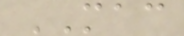MAC
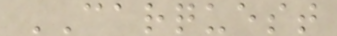CARQUEST
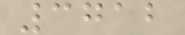3712
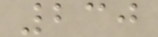230
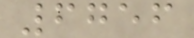6756
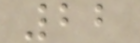22
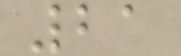21
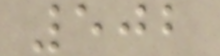502
